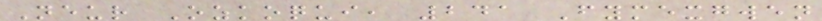Neur Ozkoqui, 241 Fymexgwen
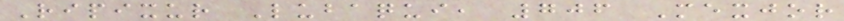Ripixur Lubaqui, 706 Mexjor
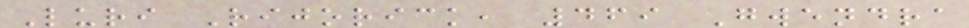Luri Rijorick, 469 Gwendra
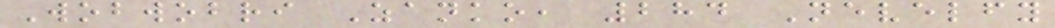Wobwobri Zanko, 284 Nevelfy
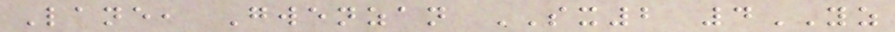Lane, Gwenzan SX2 4YZ
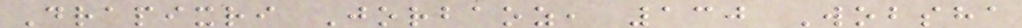Drapixri Jorbaoz, 130 Wobsha
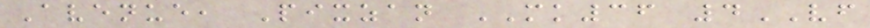Avenue, Pixzan MK36 4VF
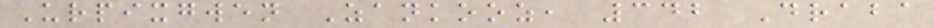Urpixgwen Zankooz, 342 Draba
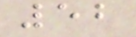52
